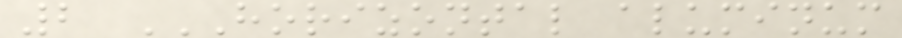2 HORIZONTAL ALUMINUM
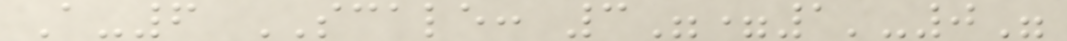A-6 SCALE: 3"=1'-0"
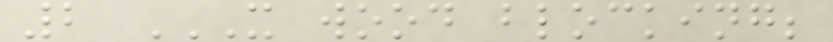2 X WOOD BLOCKING;
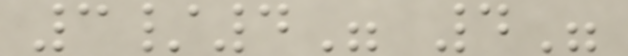3/4" 4"
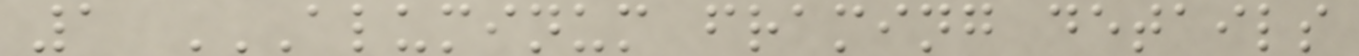1 ALUMINUM FRAMING DETAILS
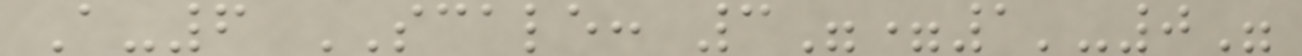A-6 SCALE: 3"=1'-0"
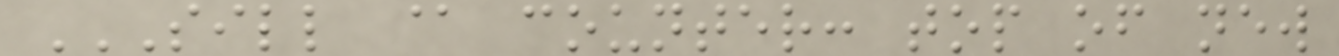SILL @ COUNTER: TOP OF NEW
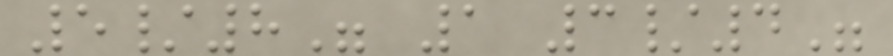5/8" 1 3/4"
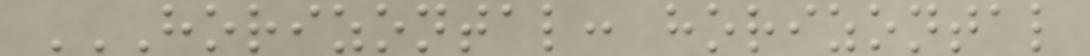HORIZONTAL: HORIZONTAL
